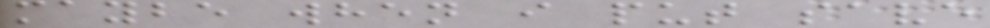maybe when i put save
